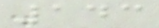143
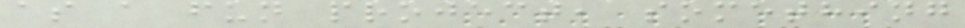as a fun project, something
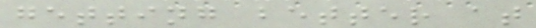getting better at
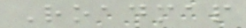Roadmap
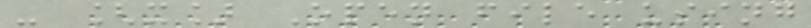- [x] Open file using
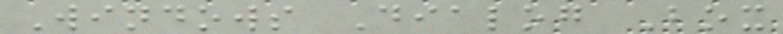Windows Dialog Box
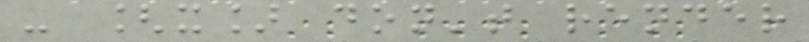- [x] don't render
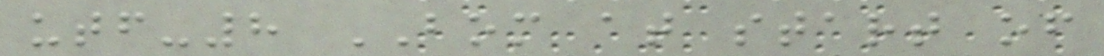utf-8 BOM at start of
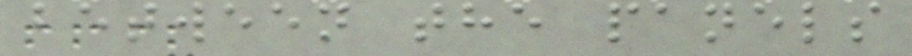between the panels
